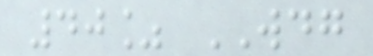40% WDG
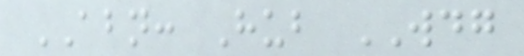ABN: Hub WDG
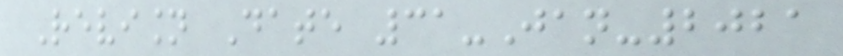Revision Date 31-Jan-2021
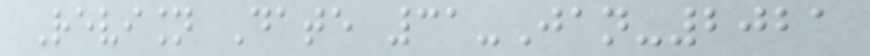Revision Date 31-Jan-2021
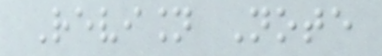Revision Note
